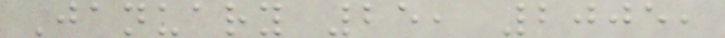January 25, 2005,
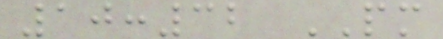10:32 PM
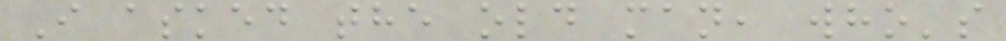I asked the old man, who's
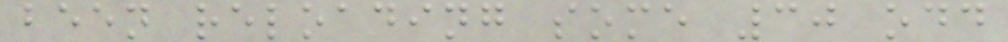been reloading some 30 odd
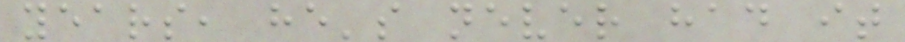years, he's never had it
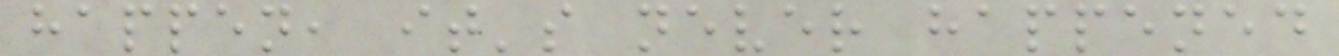happen, it's never happened
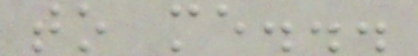to me...
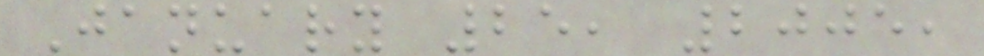January 25, 2005,
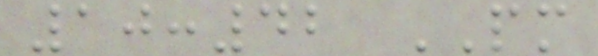10:42 PM
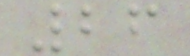26
